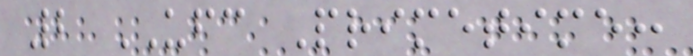2 UFC Primetime:
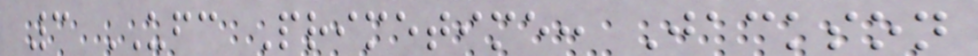3 UFC Primetime: Jackson
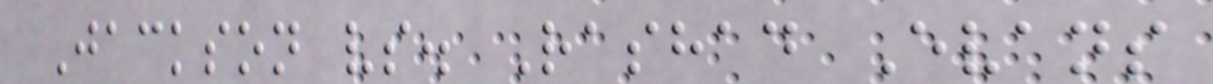Jackson vs. Rashad Evans
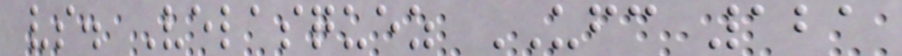vs. Velasquez UFC 121
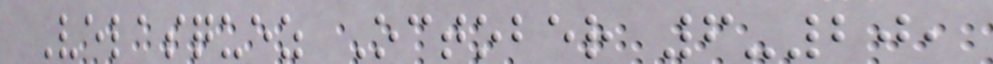Velasquez October 6-20,
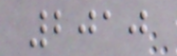2010
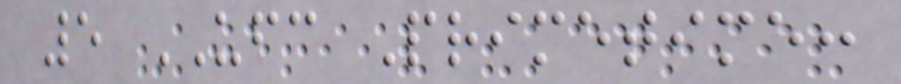5 UFC Primetime:
